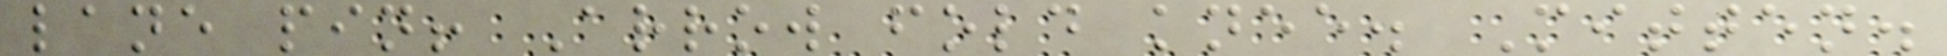lane pin! Arrow fold knee. Mitten.
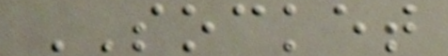SOCKET
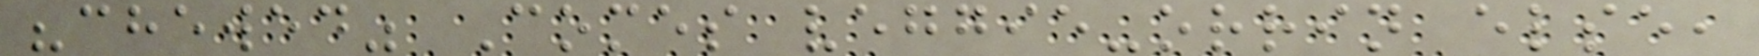"chewed" Comes veggie-orrin else,
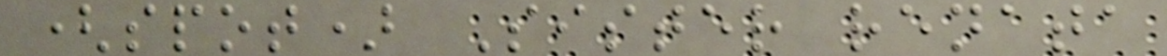(spot) Sister renata
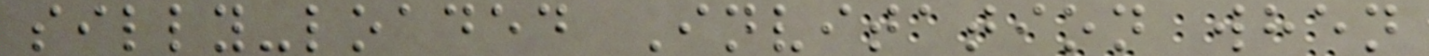silly-loaded Invitation when
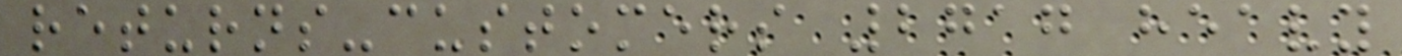returns-customers 2717 heavy
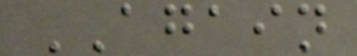AGAIN
